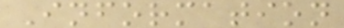Information
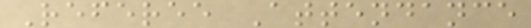Referee Attendance
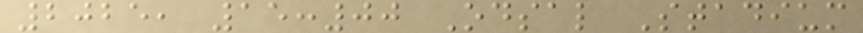2025, 15:00 Odsal Stadium
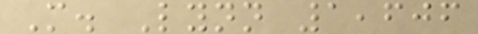M. Lynn 1,606
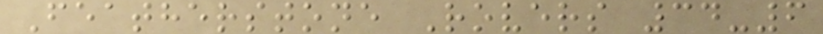Featherstone Rovers 34-6
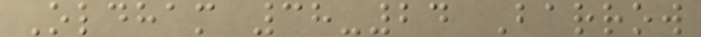Oldham 38-24 Barrow
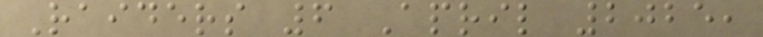Raiders 6 April 2025,
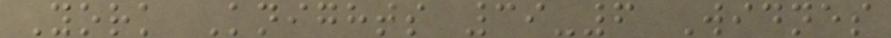York Knights 39-6 Widnes
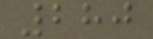280
